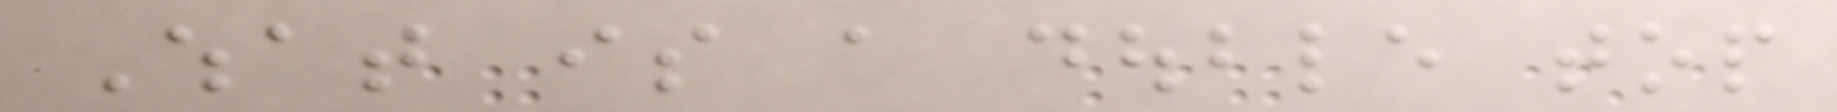What is a double top
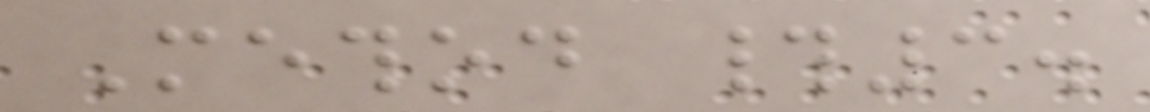Method #3.
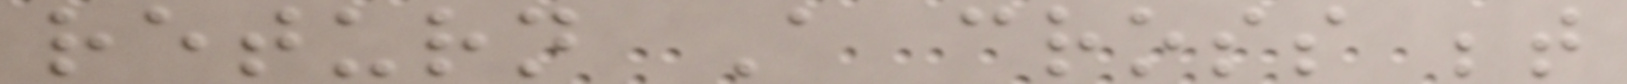return A cross between
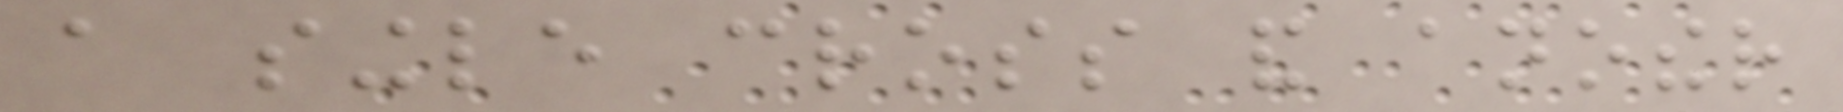a single cross and another
